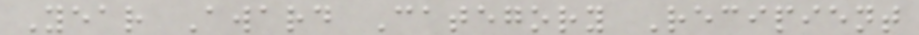Year Award Category Recipient
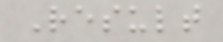Result
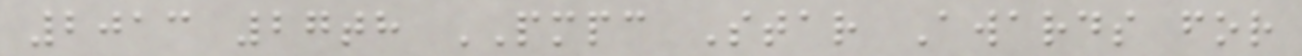2013 27th PMPC Star Awards for
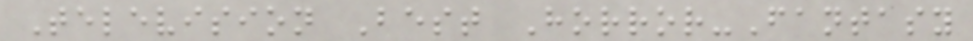Television Best Horror-Fantasy
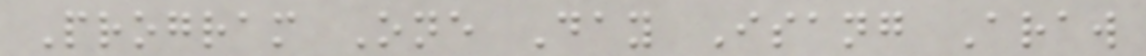Program One Day Isang Araw
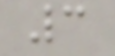3
